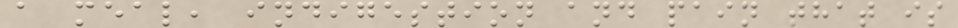a meal, indigestion and pain that is
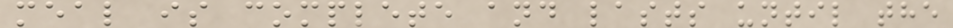meal is complete and lasts until the
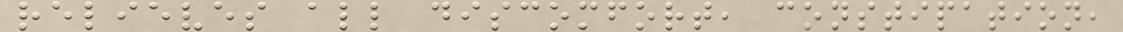relieves all discomfort, constipation,
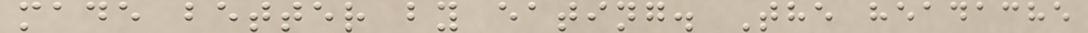made better by eating. The headache
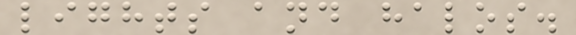lights and halos.
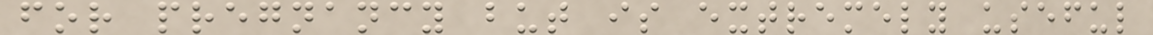for pregnancy but is extremely useful
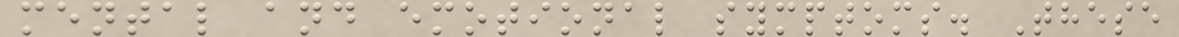mental and emotional symptoms. These
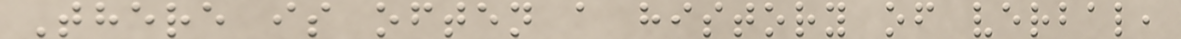There is often a history of verbal,
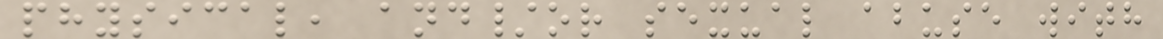physical, and/or sexual abuse with
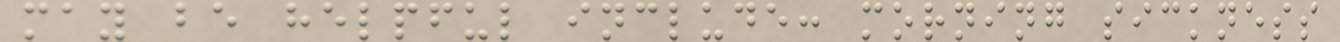may be helpful include: morning sickness
